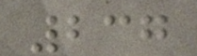237
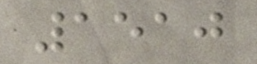1510
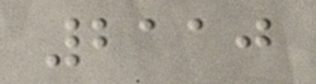2110
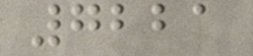7221
